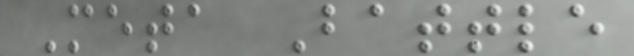Meta Battle
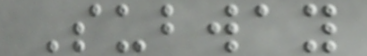Subway
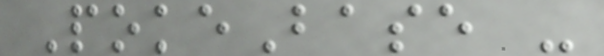PokeBase -
